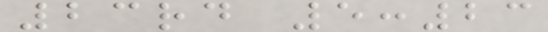23rd 5:23
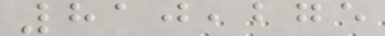810,275
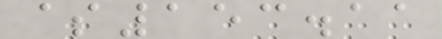$153.11
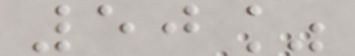50%
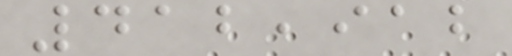412,912
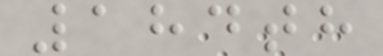184th
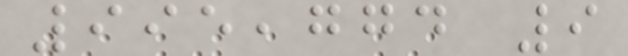995,774 9
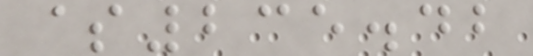$235.42
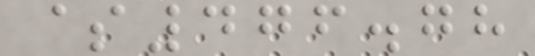$476.78
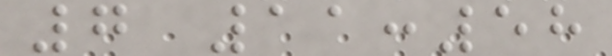7 11:58
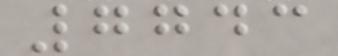7743
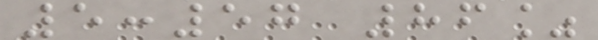5:57 86%
